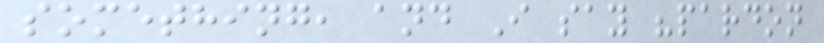something, and I say "pardon
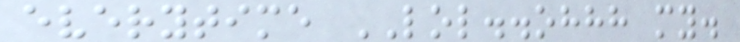everytime LOL..ohhh my.
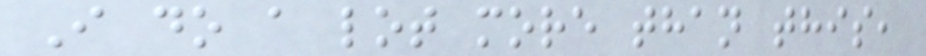I do a lot more than this,
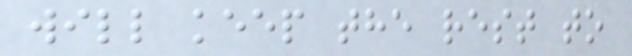will keep the rest to
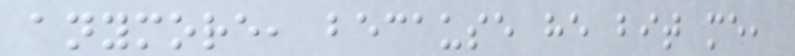anymore, because he bit me,
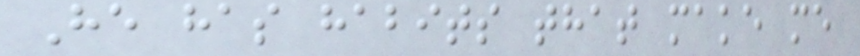He has habits that make me
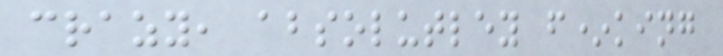crazy, absolutley f*king
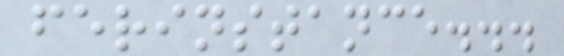ferinstance...
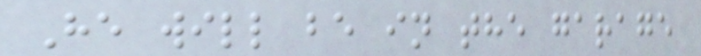He will be in the garage
